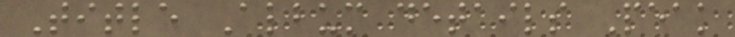Title Album details Peak
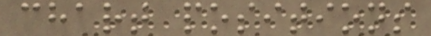chart positions
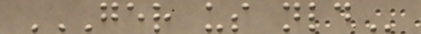GER US NLD
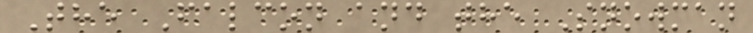The Falcon and the Snowman
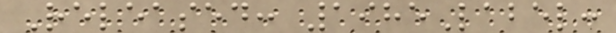Released: 1985Label:
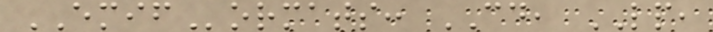EMIFormats: CD, LP,
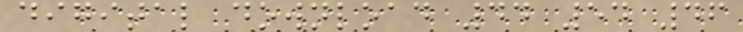digital download 44 54 46
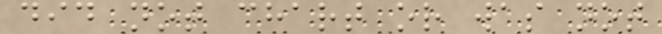did not chart or was not
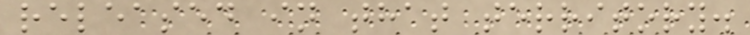released in that territory.
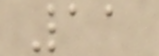11
